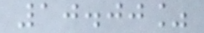10.00%
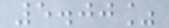5.00%
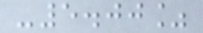-5.00%
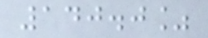140.0%
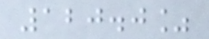120.0%
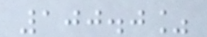100.0%
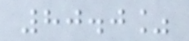80.0%
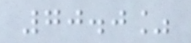70.0%
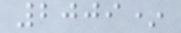2009*
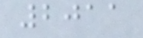2011
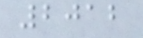2012
